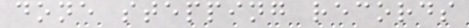done stepping records
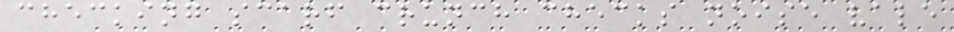checking scarf crunch checks noise vale
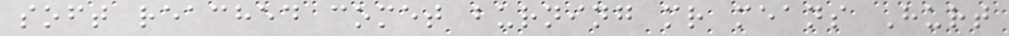soft reached comet burning mr means Hurt
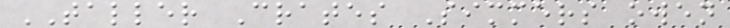TALLER Crates Simmers owen
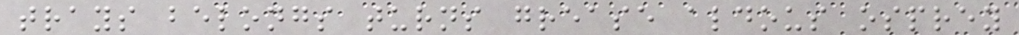trays belongs turns grease aldous osprey
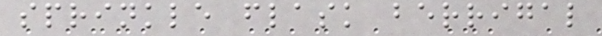sprinkle flask berrigal
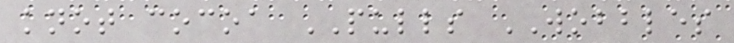knot cocoa PULLS WOBBLES
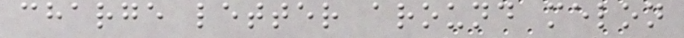charge letter around melon
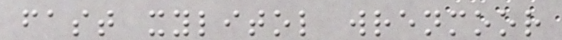fast xylitol wrenmoor
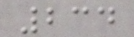234
